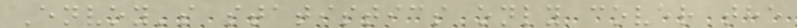Envoy's statistics only cover the
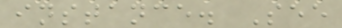instance. See
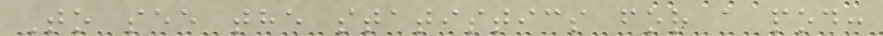To see the statistics for a pod:
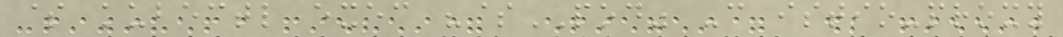$ kubectl exec "$POD" -c istio-proxy
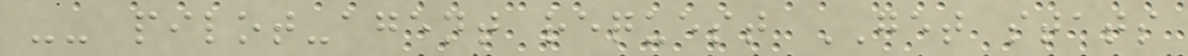-- pilot-agent request GET stats
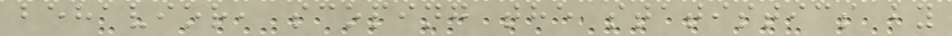behavior, scoping the statistics by
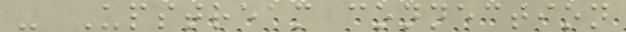- Upstream connection
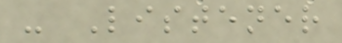- Listener
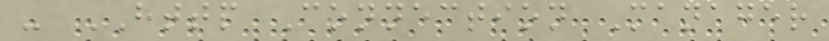- HTTP Connection Manager
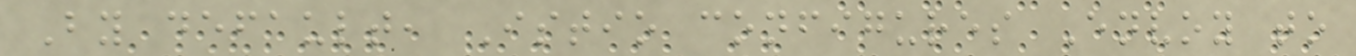By default, Istio configures Envoy to
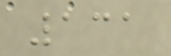131
